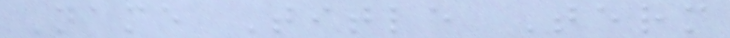Name Title Term
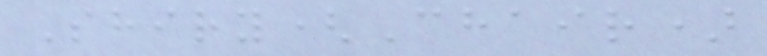Shiry(Chair)
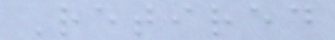Retired
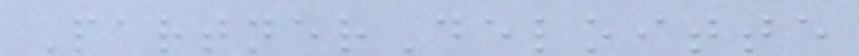PartnerDeloitte
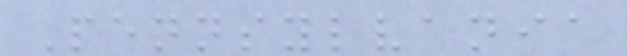Pennsylvania
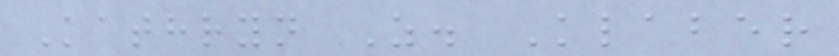Kathryn Z. Klaber
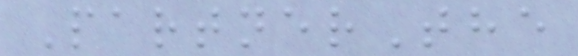PartnerThe
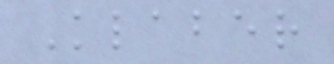Klaber
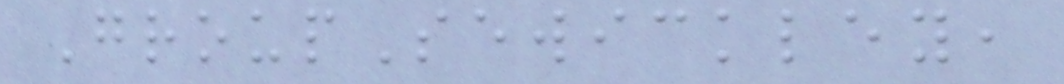GroupSewickley,
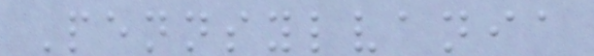Pennsylvania
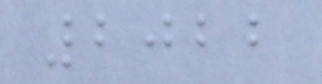2022
